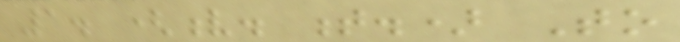1. (v. t.) To
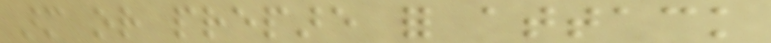arm or prepare for attack
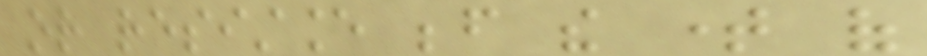or resistance before the time of
